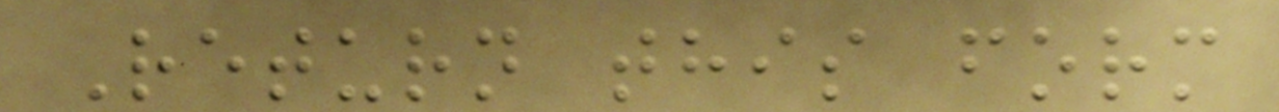Return this form
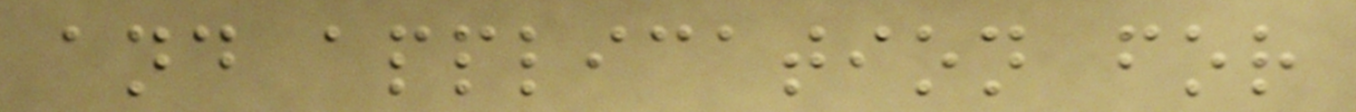and application for
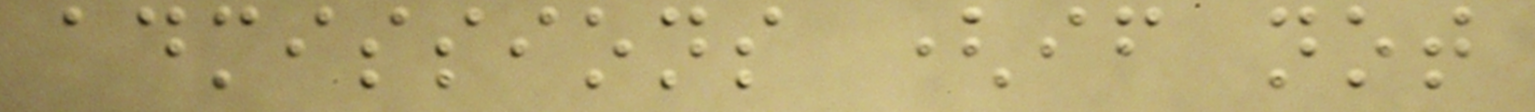admissions (if not
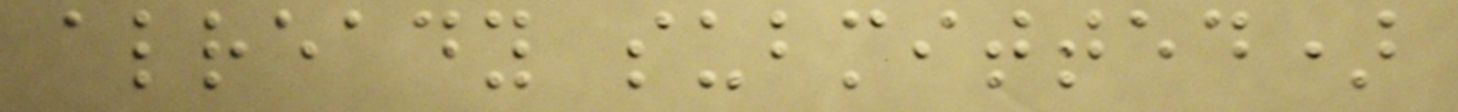already submitted)
